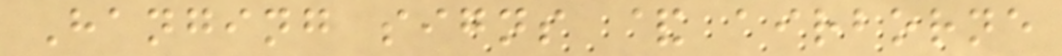Hanging signs & airborne
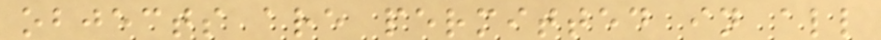objects are permitted in all
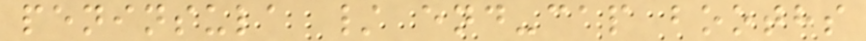peninsula / end-cap booths
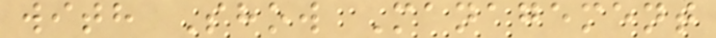with Show Management
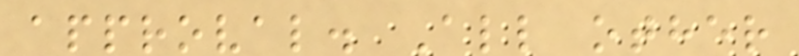approval. All other
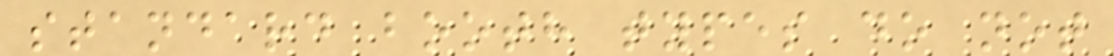standard booth types do not
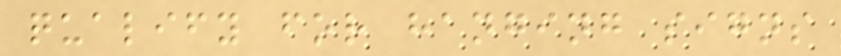qualify for hanging signs
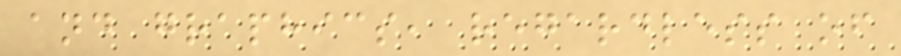and graphics, regardless of
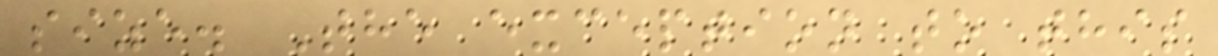size. The exception to this
